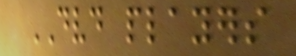DVD players
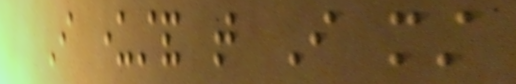I understand that I must
